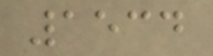1534
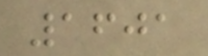1601
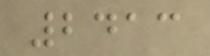2413
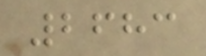2683
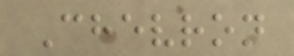Chevron
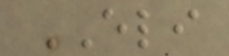ELI
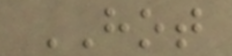HOT
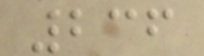236
